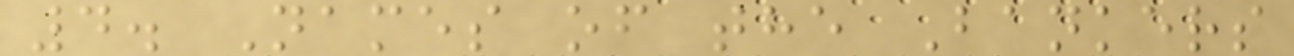4. Names of the Bankers
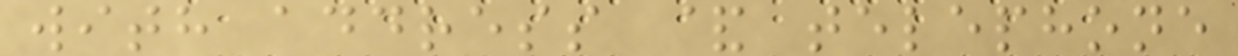with address & telephone
